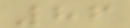86
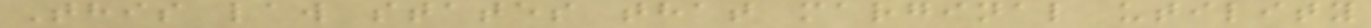This law states that marginal utility
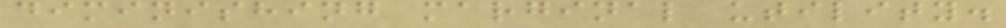diminishing marginal utility.
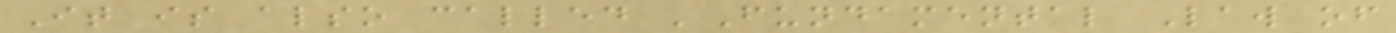It is also called 'Fundamental Law of
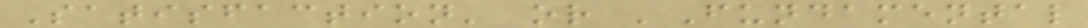Satisfaction' or 'Fundamental
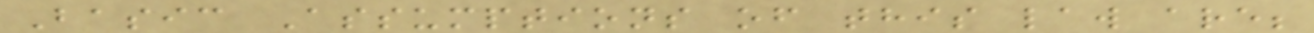Basic Assumptions of this law are;
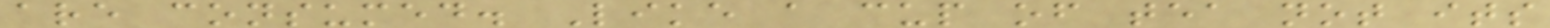are consumed. Like a cup of tea not its
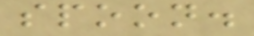spoon.
